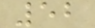52
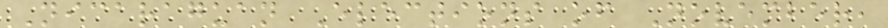Nicaraguan Elections of November,
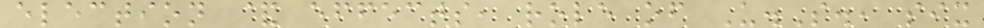election & effects, role of U.S., six
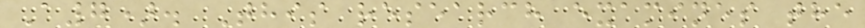A7). This research examines the
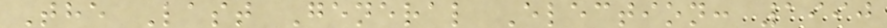The Last General Election: 1990
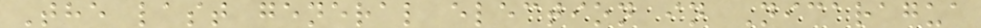The last general election in Nicaragua
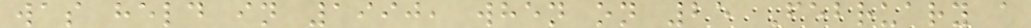was held in 1990, when on 25 February a
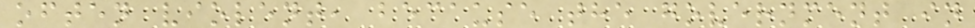often violent, because the government in
